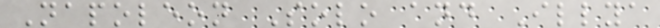Napoleon Solo and Illya
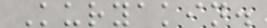Kuryakin.
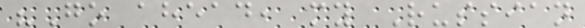"Go ahead, my Russian
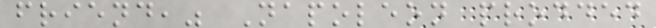friend," Napoleon prodded
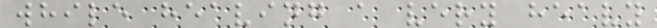while heaving a very heavy
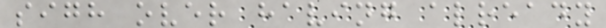sigh over having already
